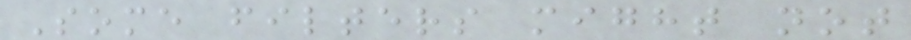Some filters might not
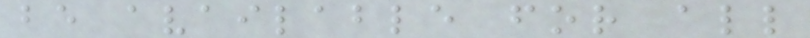be available for all
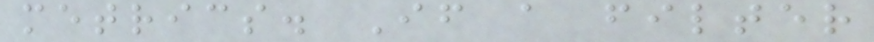metrics. If a filter
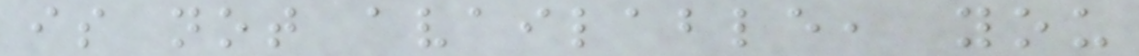is not available, you
